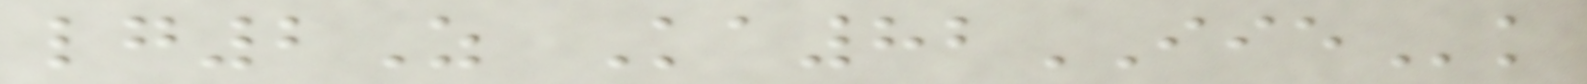lg2Z Ka82IIEk
